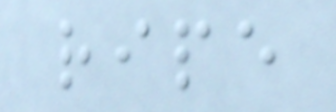ripe
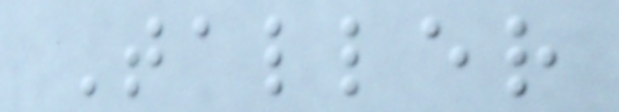Taller
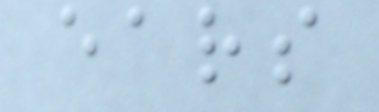ears
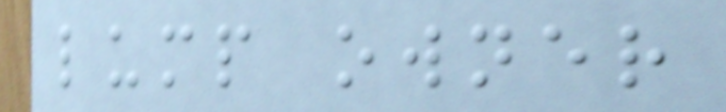lump owner
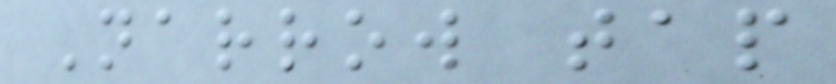Narrow tap
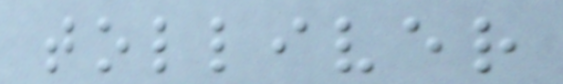tolliver
